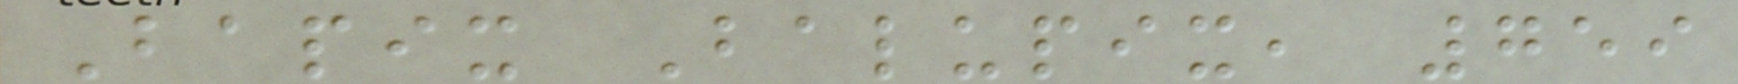Bapix Balupix, 759
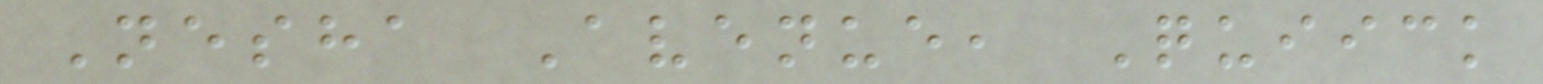Nesha Avenue, Quiick
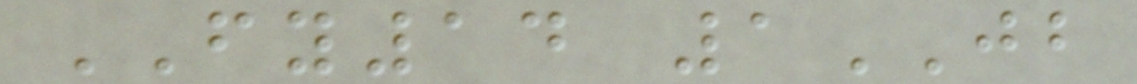FY14 1JB
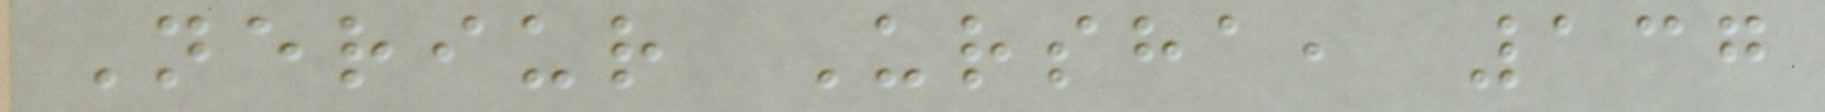Neriur Ursha, 137
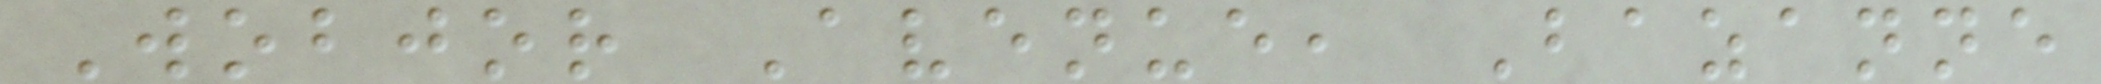Wobjor Avenue, Bazanne
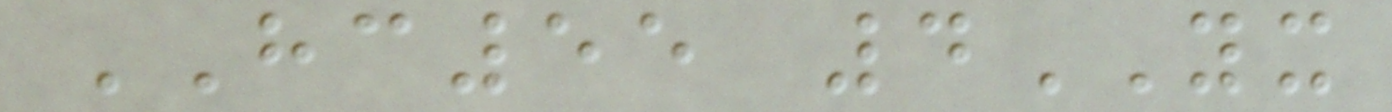HC55 4YX
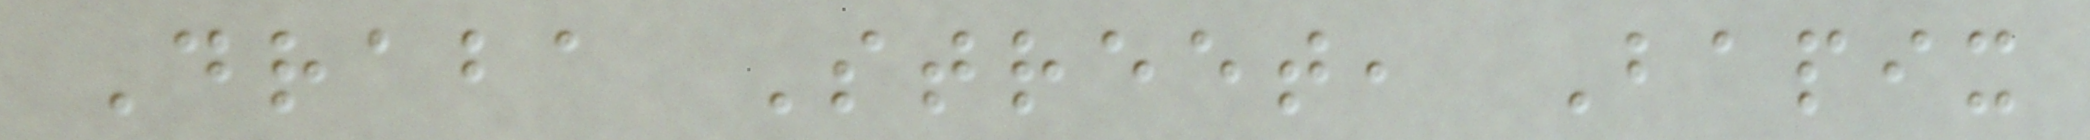Draba Street, Bapix
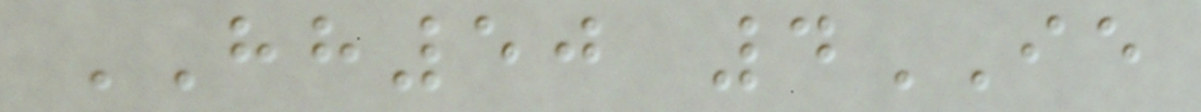HH50 4IE
